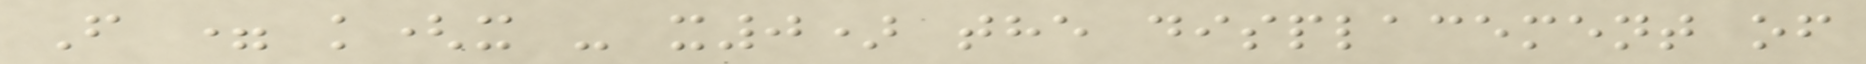F = k(x - x0) the displacement of
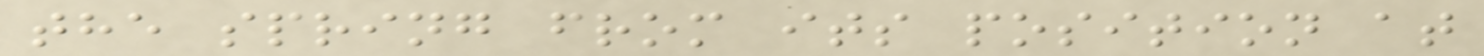the spring from its position at
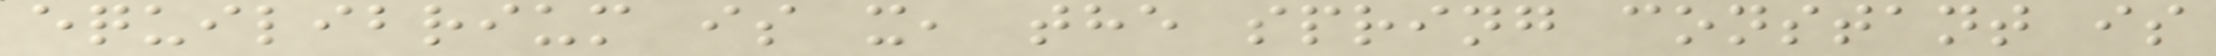equilibrium is x, the spring constant is
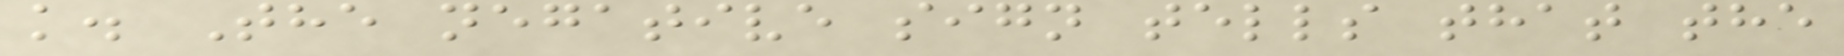k. The negative sign tells that the
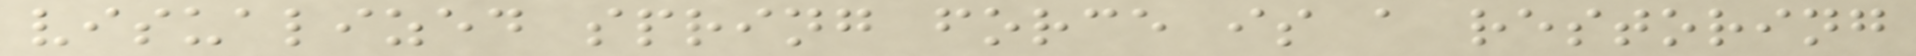visualized spring force is a restoring
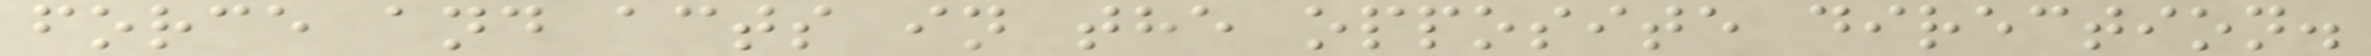force and acts in the opposite direction.
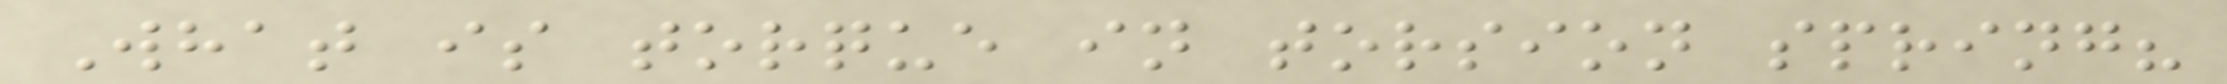What is torque in torsion spring?
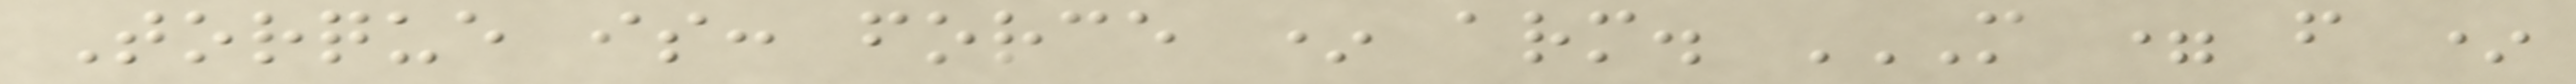Torque is: force * arm. M = F *
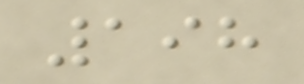198
